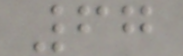67
